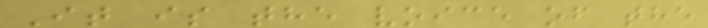It is the voice of the
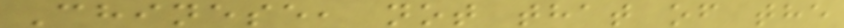Chinese, not that of the
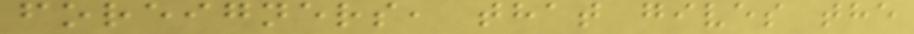foreigners, that gives the
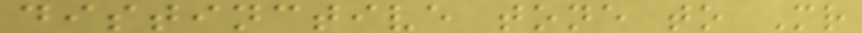distinctive tone to Mr
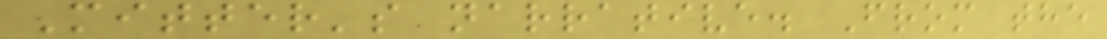Mitter's narrative. From the
